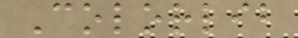Colorlib
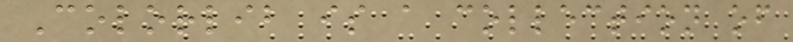Colorlib is a collection of
